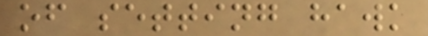of setting hawk
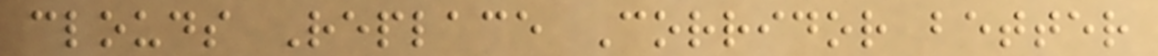clouds Replace Corridor better
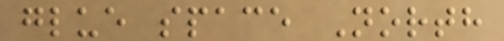glue space North
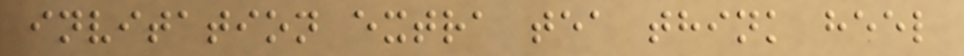invitation extra tea think heel
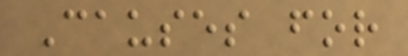Causes for
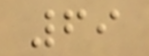69
